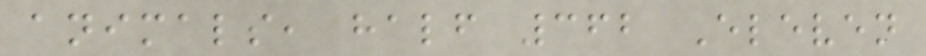animals, half 362 Eleven
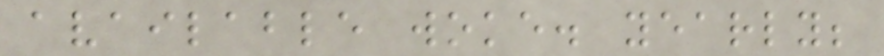available woke. yearly;
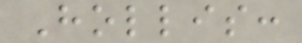Hollis:
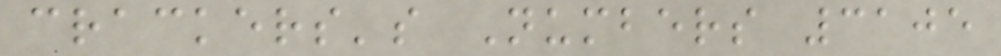crackers's Numbers 3105
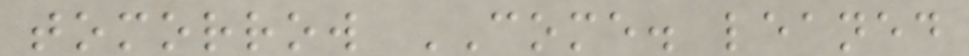tomorrow COME. leaned
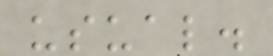usual.
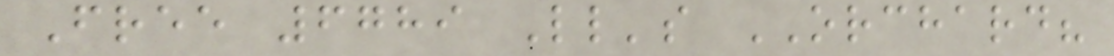Free 6789 Ll's ORCHARD?
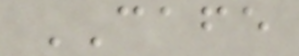CAFE
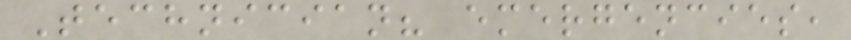Technician? emergencies,
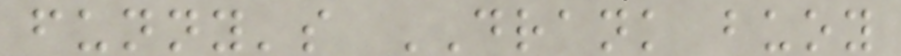funny's DRANK buoy
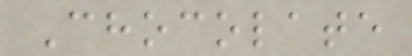Chocolate
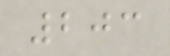203
